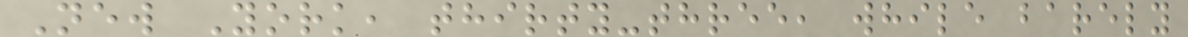New York, thirty-three, while barely
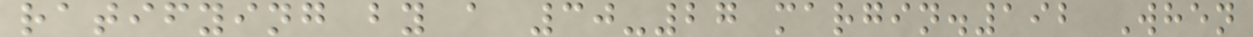ratifying by a 30-27 margin.192 When
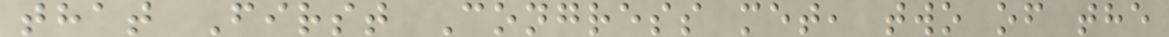that First Congress met, two of the
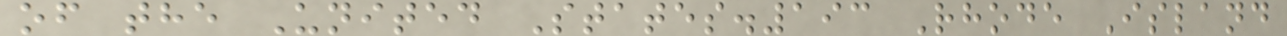of the United States.193 Rhode Island
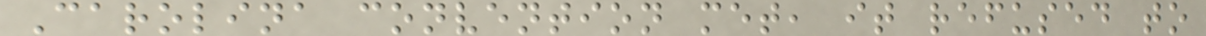Carolina convention met, it refused to
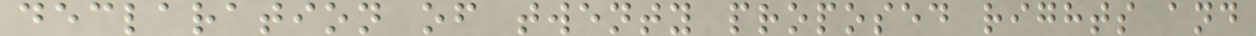declaration of twenty proposed rights and
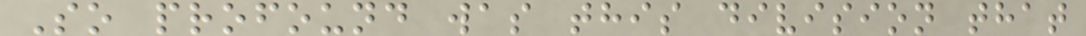So profound was this division that
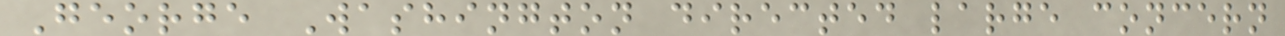George Washington directed large concern
